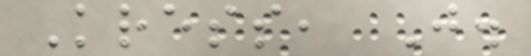Kress, J.
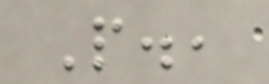P.,
